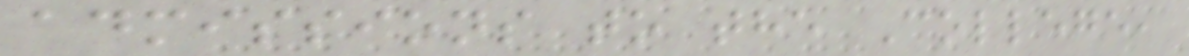admissions to the College,
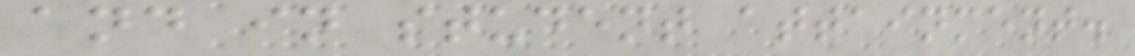and in student attainment.
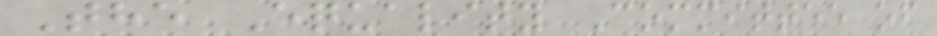The Equality Committee of
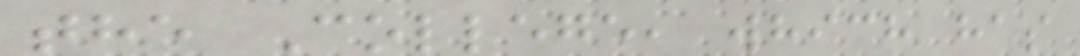the College, which has
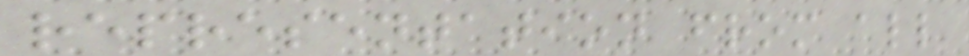representation from all
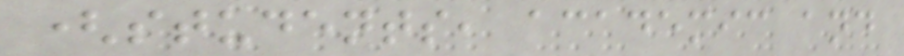(students, academic and
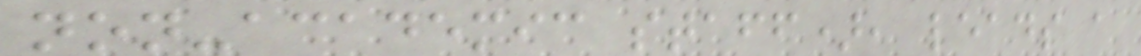non-academic staff), leads a
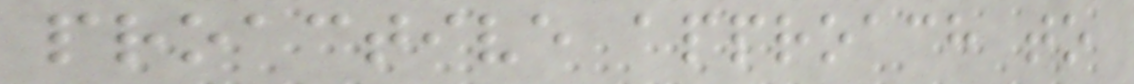proactive approach to
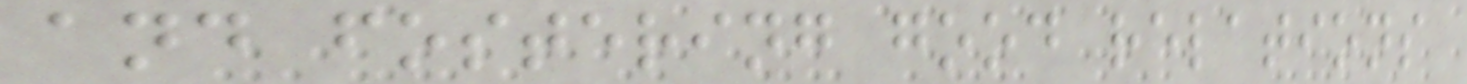and fostering good relations
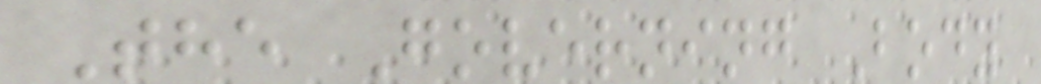The Governing Body
